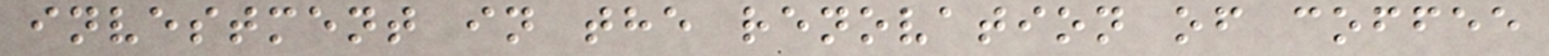investment in the renovation of coffee
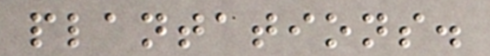plantations.
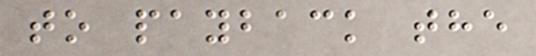to payback the
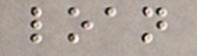loan
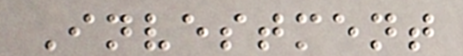Investment
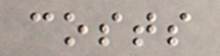costs
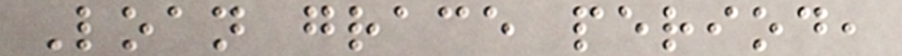Loan grace period,
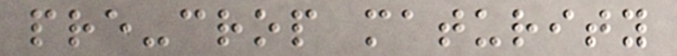pre-crop maturity
